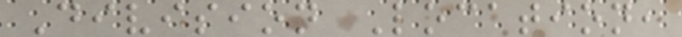Division Location,
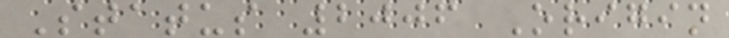Status 2006 Origin
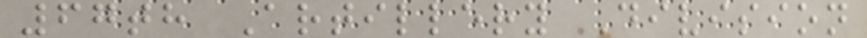67th Artillery Division
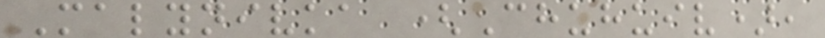Malynivka (Chuhuiv),
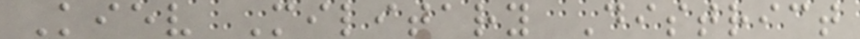Kiev Military District
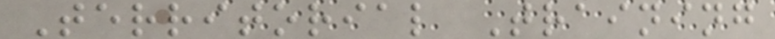Territorial Training
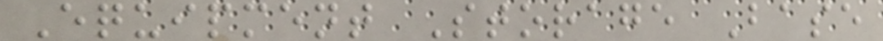Equipment Storage Base
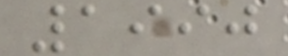1990
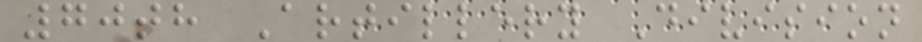70th Artillery Division
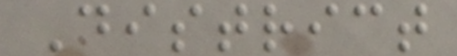District
